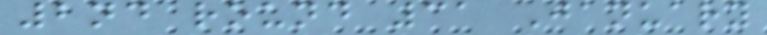2nd round 31 January
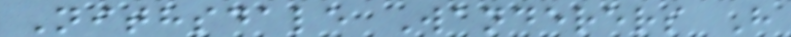Nithsdale Wanderers H
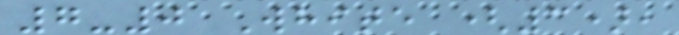7-0 White (3),
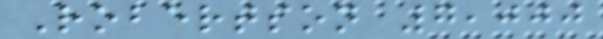Robertson 7,000
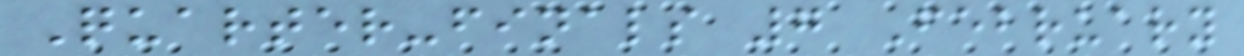Quarter-finals 7 February
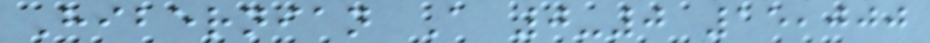Hibernian A 0-0 15,000
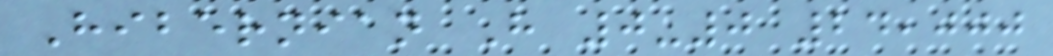Hibernian H 0-0 24,000
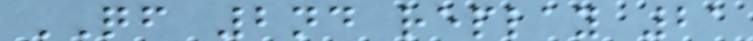QF 2nd replay 21
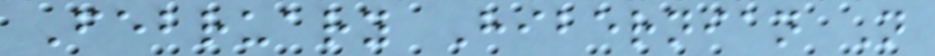February Hibernian N
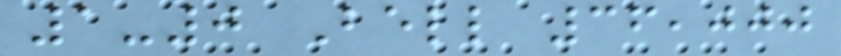1-0 Bell 36,000
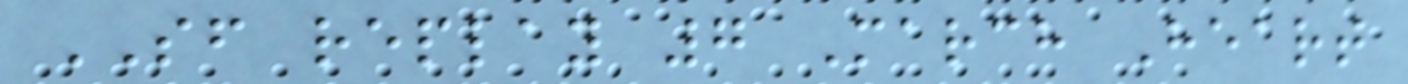SF replay 7 March Heart
